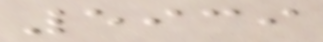5939
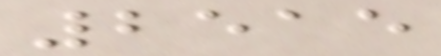2515
